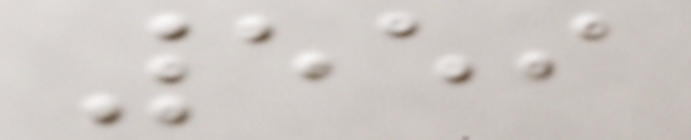559
